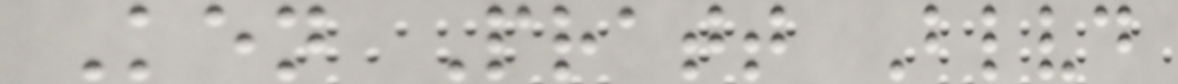Ken Pratt Blvd
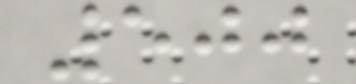500
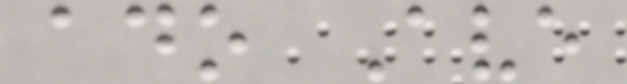ado Ave
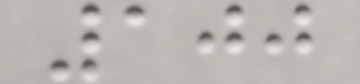100
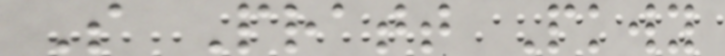S Pratt Pkwy
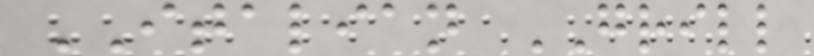ITALIAN GRILL
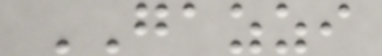GAZZI
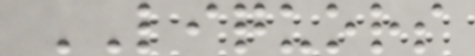LIQUORS
